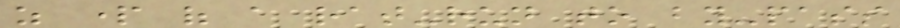as part of a rat-run to by-pass
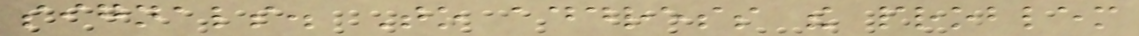signals. To address the problem
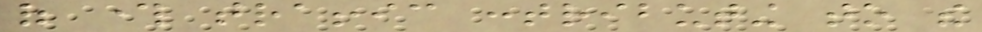of through traffic contributing to the
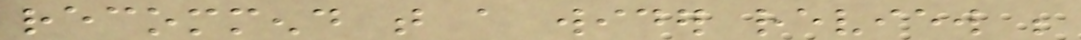recommend that a wider review be
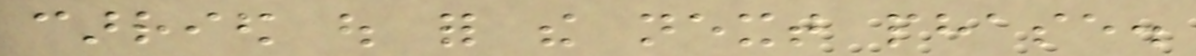carried out for the next phase.
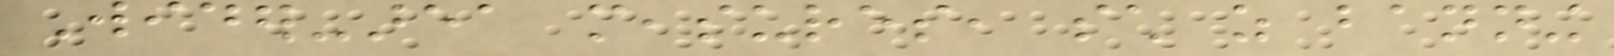Wider-area measures, such as banning
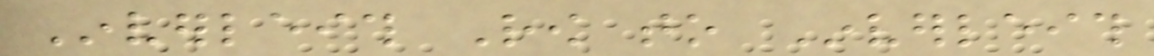Inverleith Row to Inverleith
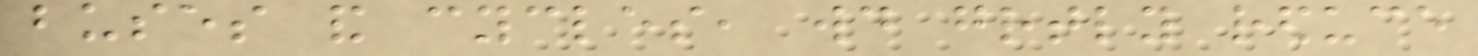buses and cycles, would greatly reduce
